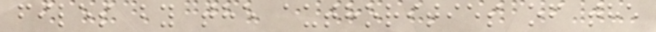files by the authorities of the
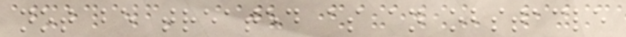not be treated as an obstacle
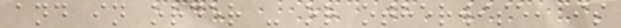and in order - or otherwise, is
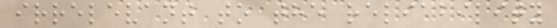irrelevant to the reliability
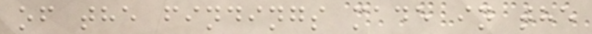of the findings made in the
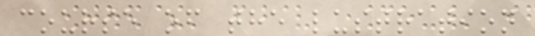course of the lustration
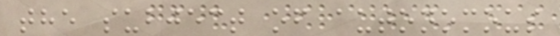the subject of autonomous
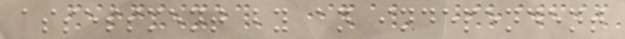assessment by an independent
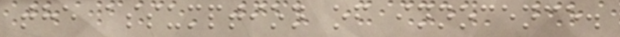the assumption of innocence.
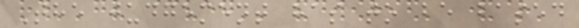The judgement has to be based
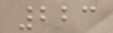223
